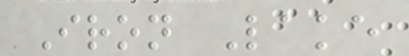Iron Lake
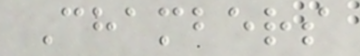Chambers
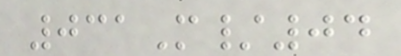031M/04
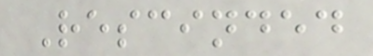Rescinded
